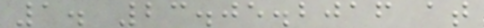1. 23.05.2016 at
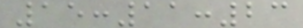15:11:23
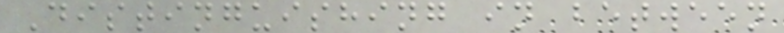Distinguishing in between
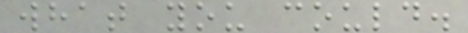what you could.
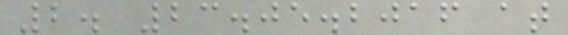2. 23.05.2016 at
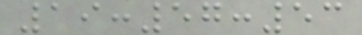19:57:53
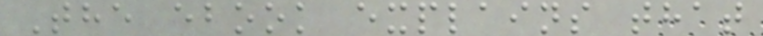The ebook explains that
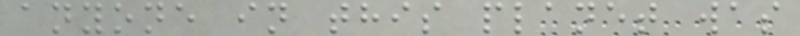anyone in this planet was
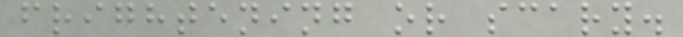frightening or scary.
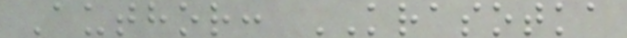Author: KRASOTKA
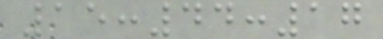15:44:17
